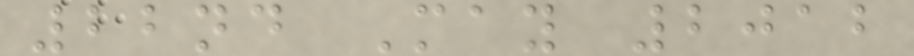22nd May 2012
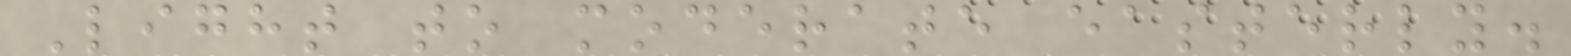Light to moderate easterly.
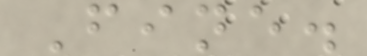Fine.
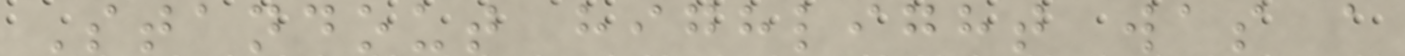Standout highlight was a
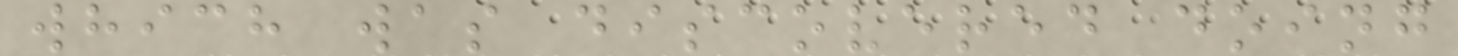which was discovered doing
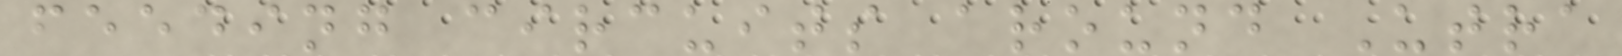feeding circuits around Utra
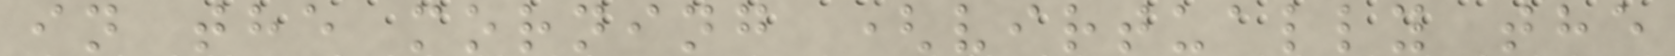in the morning (virtually the
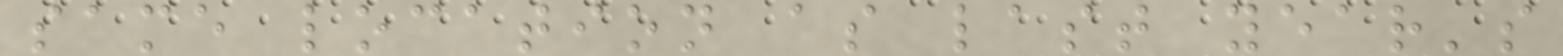same location as last year's
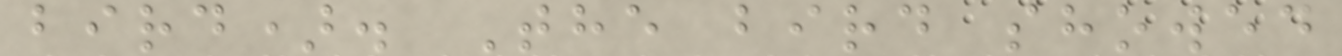bird). The bird showed
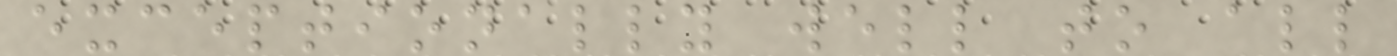exceptionally well to all
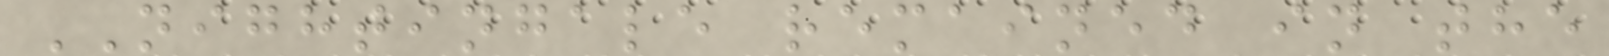NIGHTINGALE remained in the
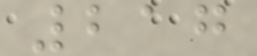217
